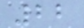22
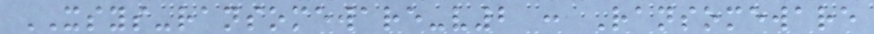XSYS-ransomeware-v2 : Ransomeware
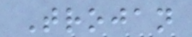Trojan
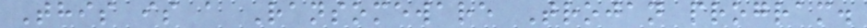This is a Ransomeware Trojan program.
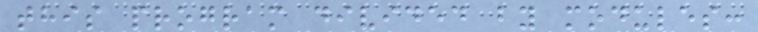this program divided by modules:
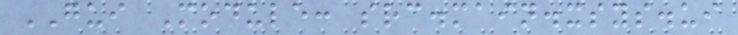GUI Module: src.main.xsys.ui
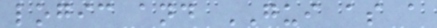logic and GUI as a
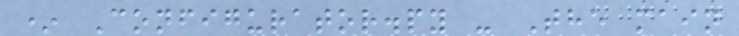* Configurator.py - The main
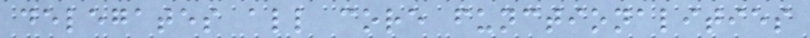delegates all core functionalities
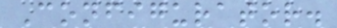Configurator.
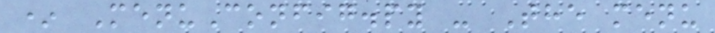* MenuConfig.py - The menu
